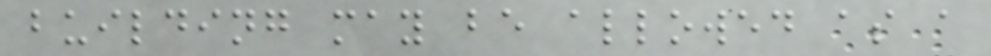building may be allowed as a
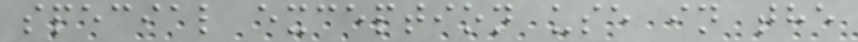special exception use in the
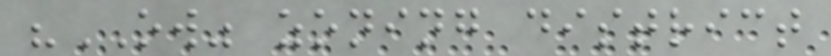"OW" zoning district
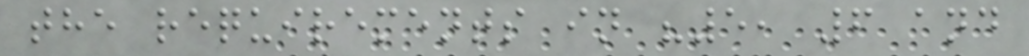the requirements in "5, 6 and
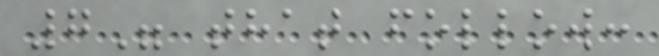7" that follow:
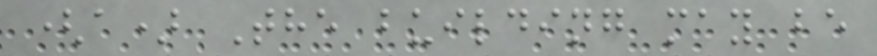(a) The building may be
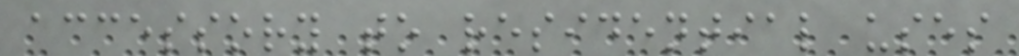accessory to residential uses
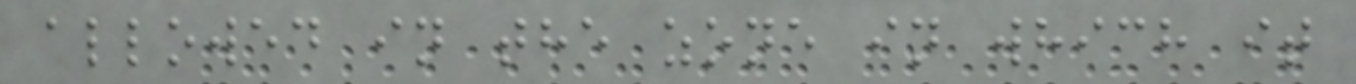allowed in the zone in which it
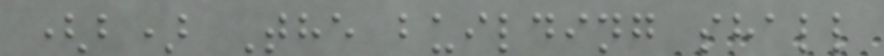(b) The building shall
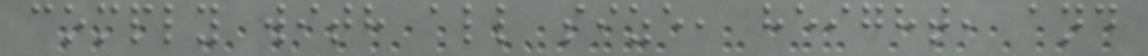comply with all size, height, and
